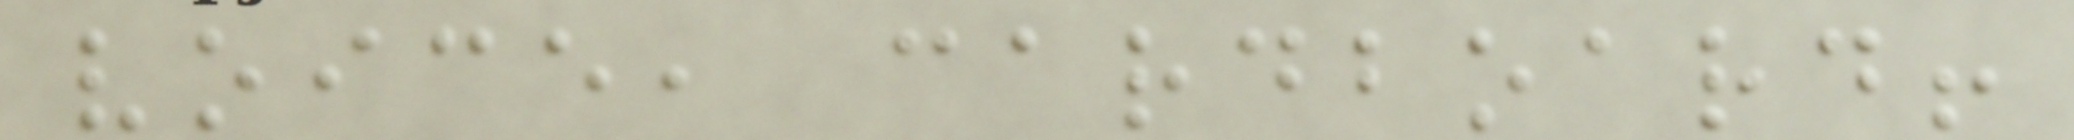voice, cardboard!
